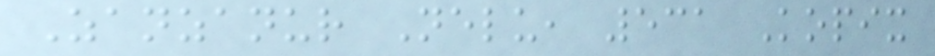Zanzanur Nelu, 531 Kopix
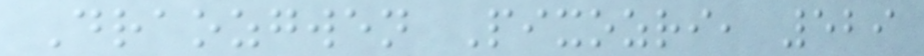Draozgwen Pixozri, 529
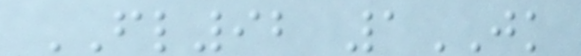FL92 1JK
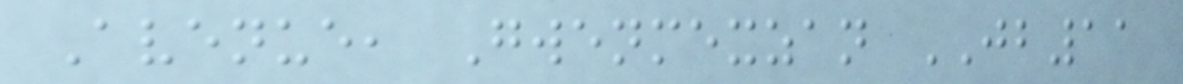Avenue, Gwenmexzan JB11
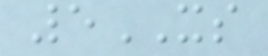5XS
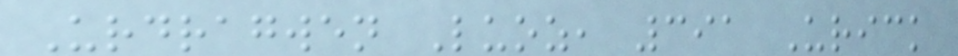Urdragwen Luoz, 391 Urick
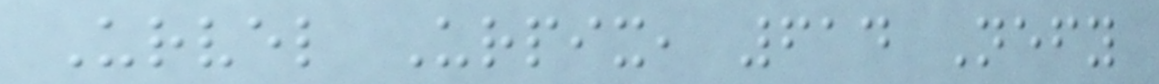Urvel Urpix, 614 Nefy
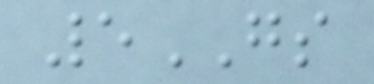5GS
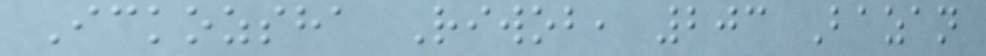Ickozsha Riwob, 203 Bazan
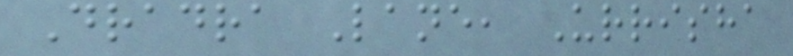Dradra Lane, Urrisha
